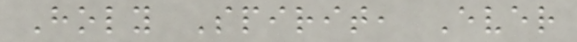Holy Spirit, Ever
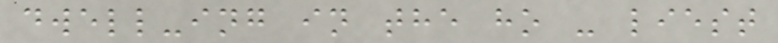dwell-ing in the ho - liest
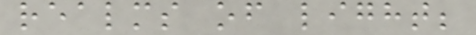realms of light;
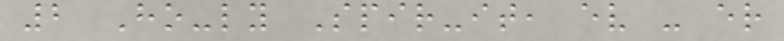2 Ho-ly Spir-it, ev - er
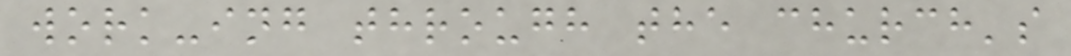work-ing through the church's
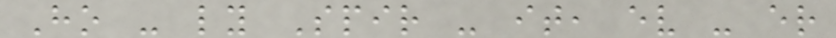Ho - ly Spir - it, ev - er
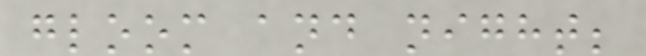gloom and night;
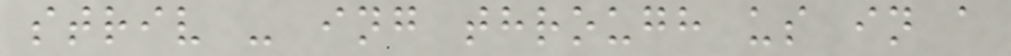striv - ing through us in a
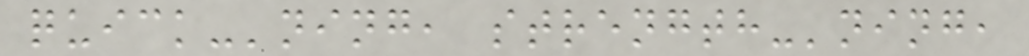quick-'ning, strength-'ning,
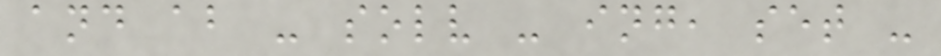and ab - solv - ing, set -
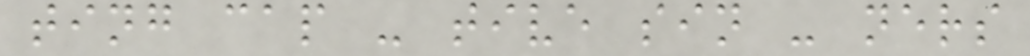ting cap - tive sin - ners
